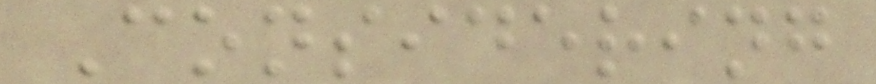Considering
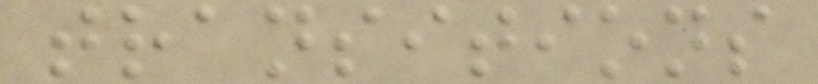transitions
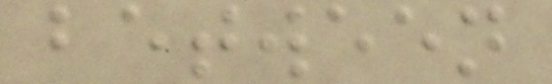between
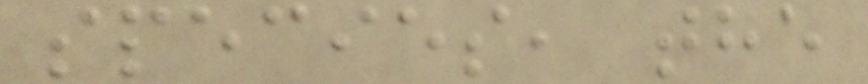species, the
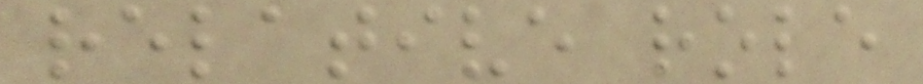relative role
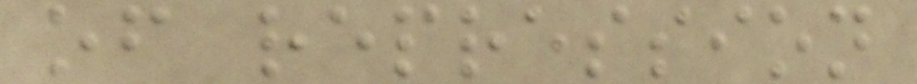of repression
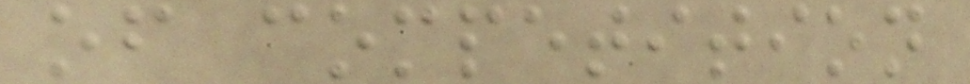of competition
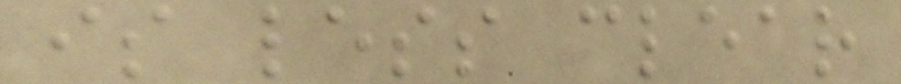is less clear
